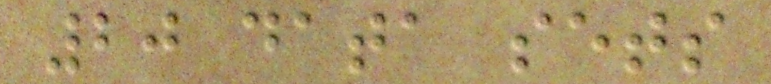20 data sets
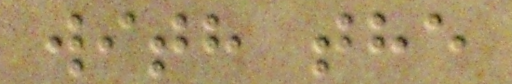with the
